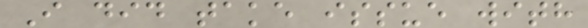I did take issue with
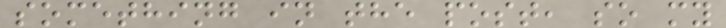something in the post, so my
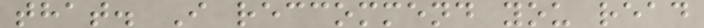that. I reccommend you read
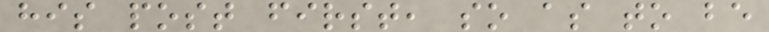his post first, so as to be
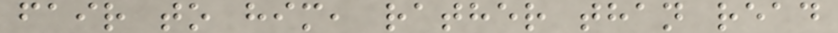fair to him, rather than read
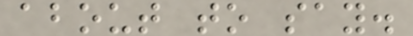about to say.
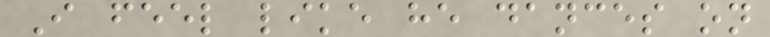I feel like he dances on
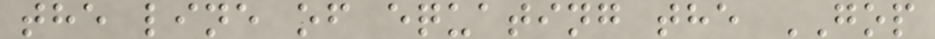the line of equating the GOP
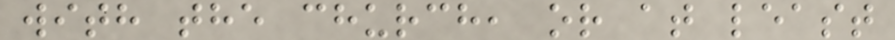with the church, or at least
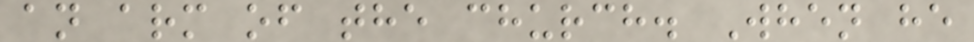an arm of the church. When he
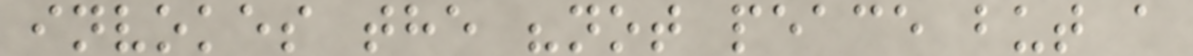invokes the "not peace but a
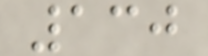130
